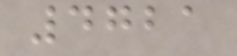4721
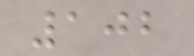102
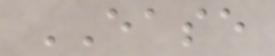EASE
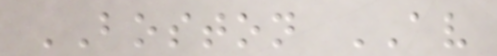BOSTON AV
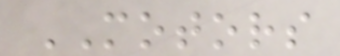MOTORS
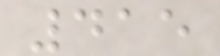415
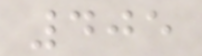405
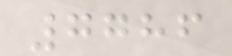7786
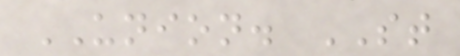UNION. ST
